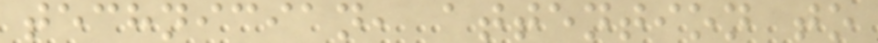technician, attention to
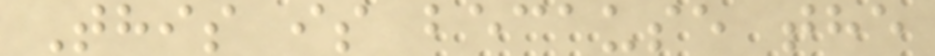This is because the
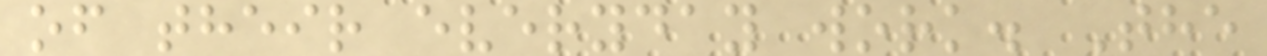of their everyday work. The
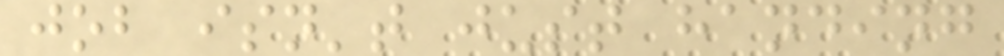job isn't just handing
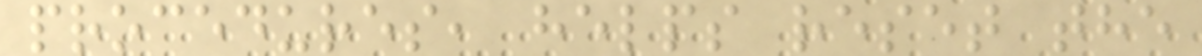procedures, helps reset the
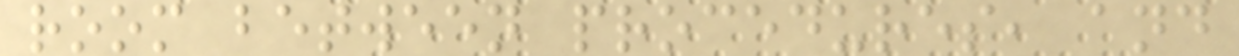room between procedures, and
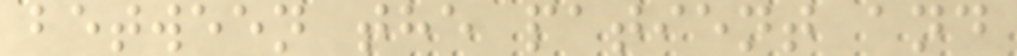between the patient and
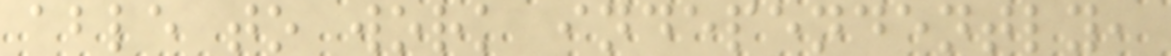able to work independently,
